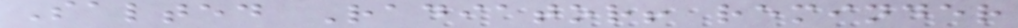Salted Radiator! reminder
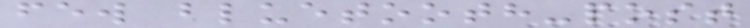few bluetooth-post
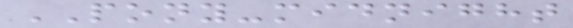PONY-midnight
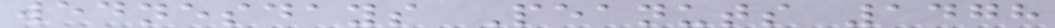wednesdays Peanuts 1478
